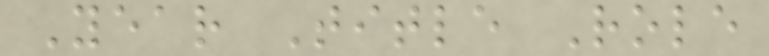Year Title Role
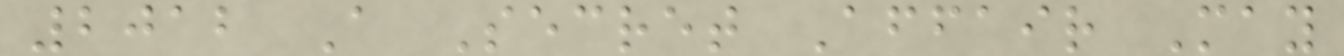2012 A Secret Affair May
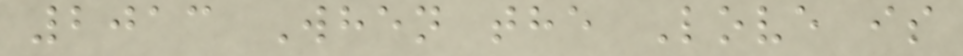2013 When the Love is
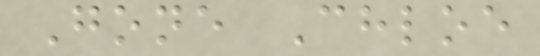Gone Chloe
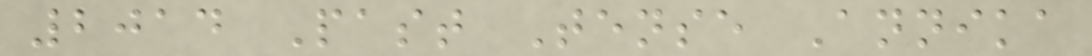2014 Past Tense Annika
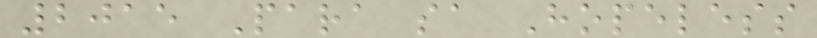2015 Para sa Hopeless
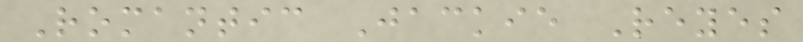Romantic Jackie Reyes
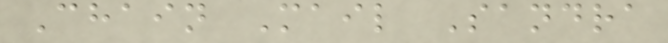Chain Mail Sandra
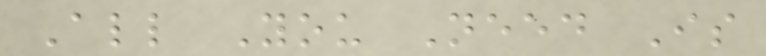All You Need Is
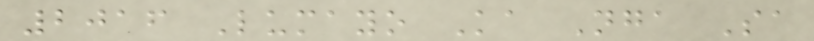2016 Lumayo Ka Nga Sa
